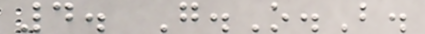4. G.O.B.
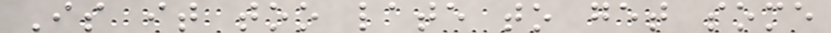Is it too late to get some
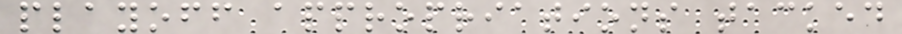playoff appropriations tacked
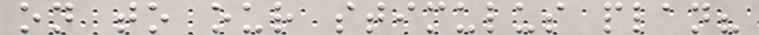on to our stimulus plan?
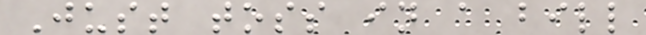Just toss in a bill
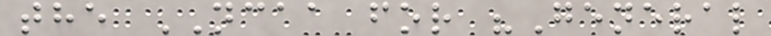the NCAA for "General
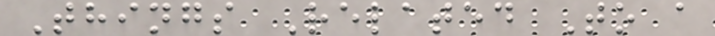Things Related To a
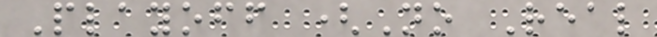Playoff (No Real
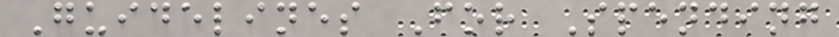Guidelines For Spending
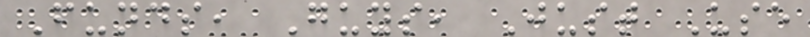Funds, Guys, Just Use
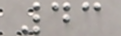43
